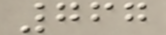767
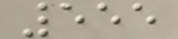555
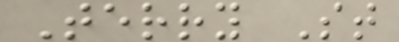Terry St
